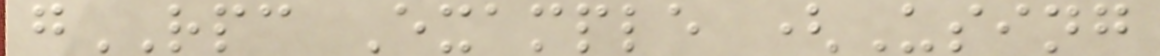gRPC Example (Using
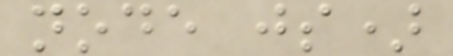node js)
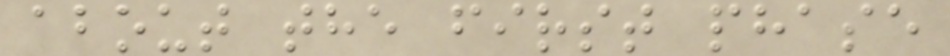about the first phase
